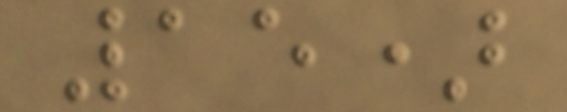15)
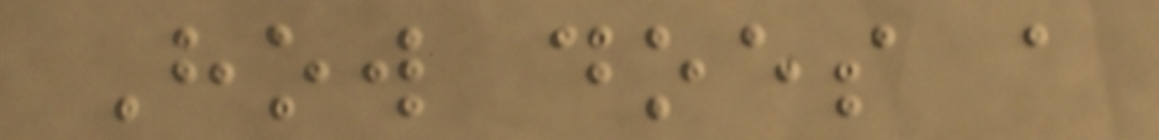How does a
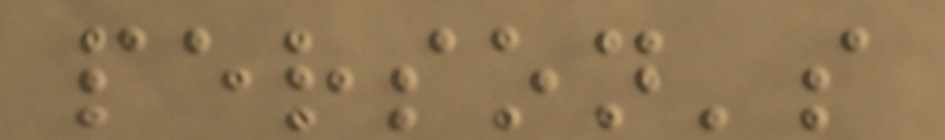person's
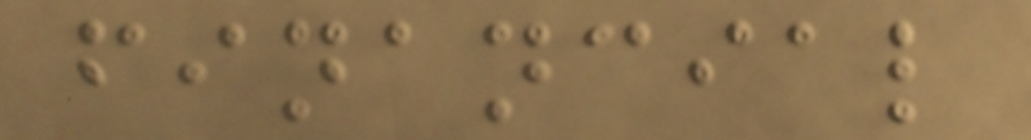financial
